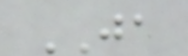JA
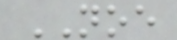NOE
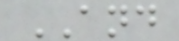AND
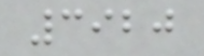3920
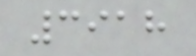3918
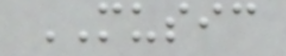MUSIC
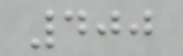400
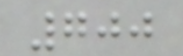700
